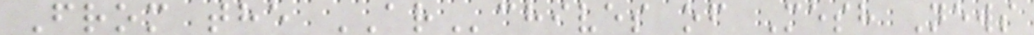From the ARchives of Mesh News
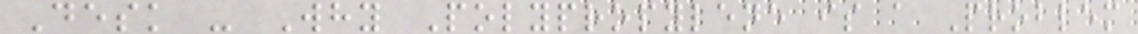Desk - Why Polypropylene is a Problem
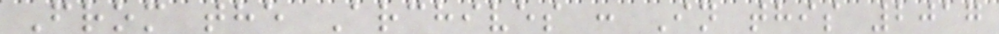From the Archives : In this 2017
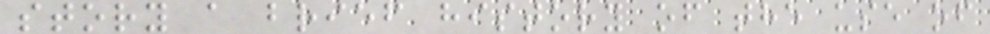story a brief history of the use of
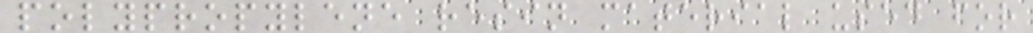polypropylene resin material used for
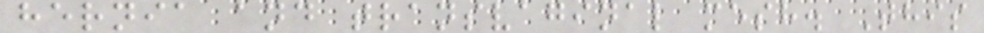hernia and transvaginal mesh. This
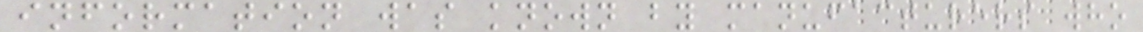information was known by manufacturers who
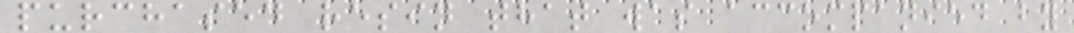purchased resin that was accompanied by
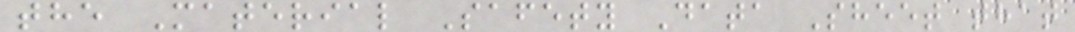the Material Safety Data Sheet that
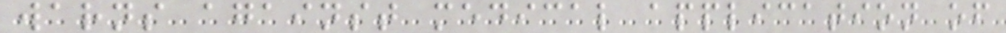warns against medical application of
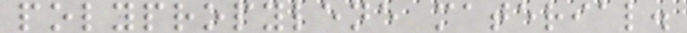polypropylene material.
